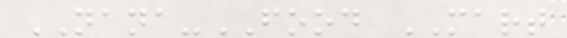NANA-FOOD MART
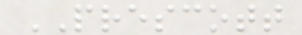PRESCOTT
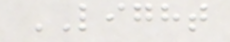LIGHT
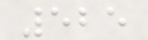525
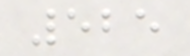525
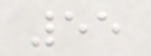55
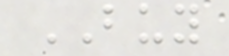BUY
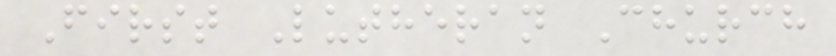First Lutheran Church
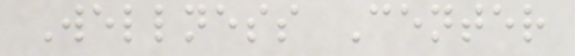Wellness Center
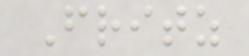Fritz
